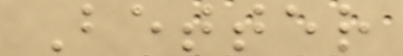Better
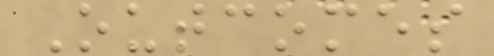Outcomes
